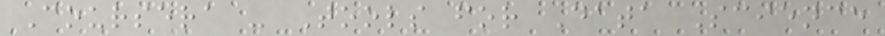Coursera - Tools for Data Science
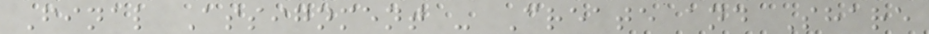Final Assignment - Create and Share
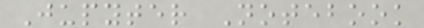Jupyter Notebook
